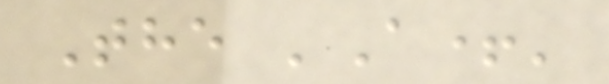The 'A+'
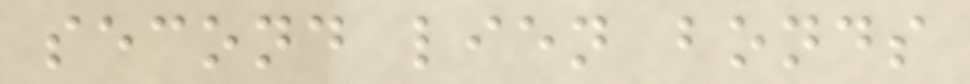second lien bonds
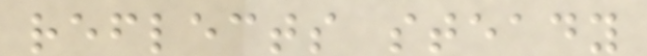reflects steady
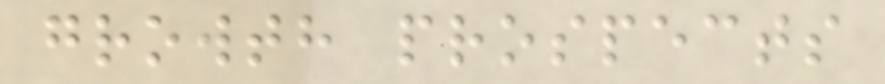growth prospects
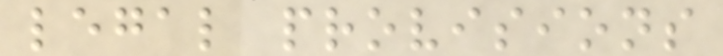legal provisions
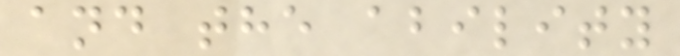and the ability
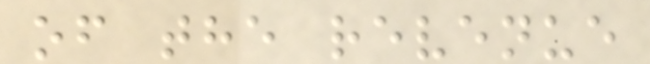of the revenue
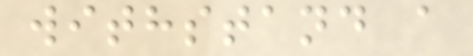withstand a
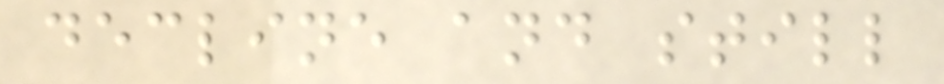decline and still
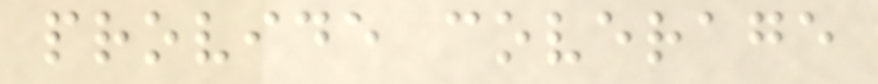provide coverage
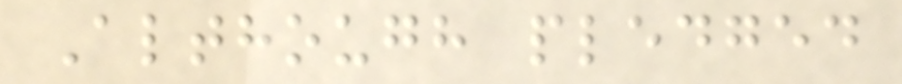Although pledged
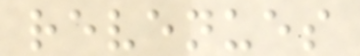revenues
